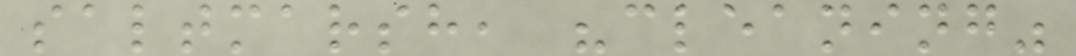saltmarsh, "cleaning"
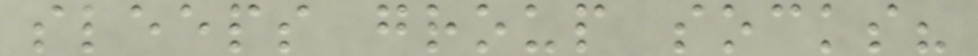sleeps group socks?
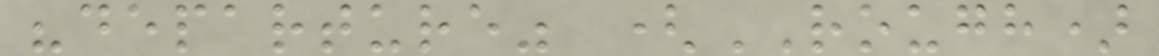"departure" (ROUGH)
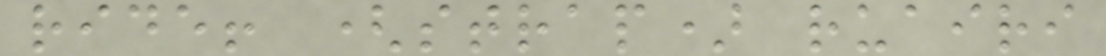ride! (strap) ruairi
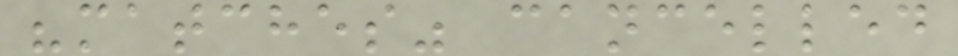"matches" cancelled
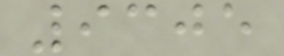9305
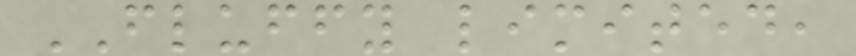FLUFFY limited,
